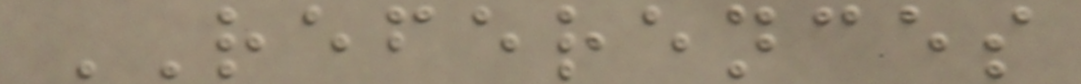REFERENCES
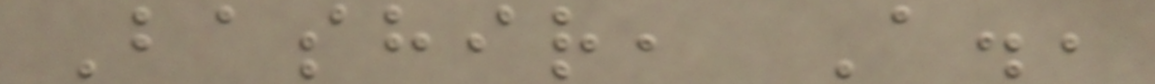Bashir, A.,
